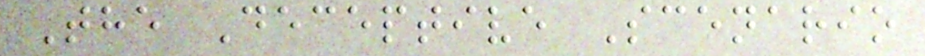The Deceptive Scenario
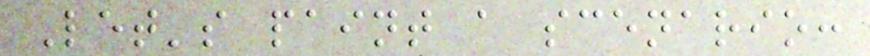Let's paint a scenario:
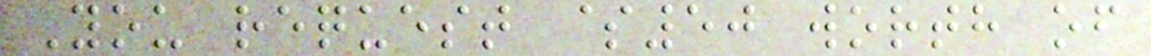You request $50 worth of
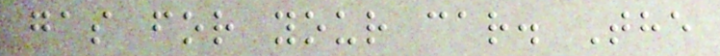gas for your car. The
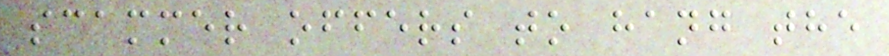scammer offers to hang the
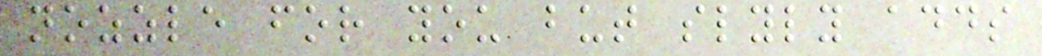nozzle for you but slyly adds
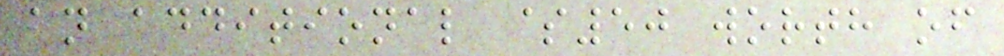an additional $50 worth of
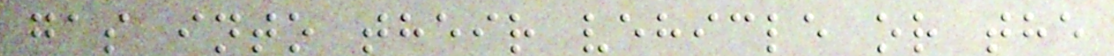gas into their vehicle or the
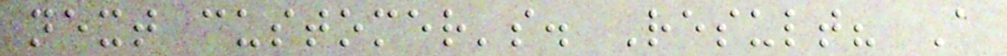next customer's. Result? A
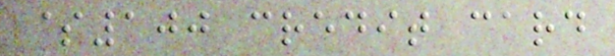$100 credit card
